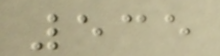535
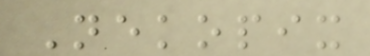Nekopix
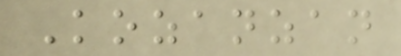Kozanzan
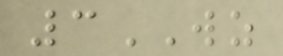3WZ
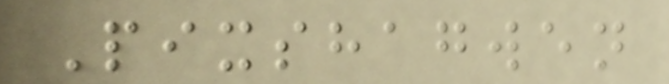Pixshagwen
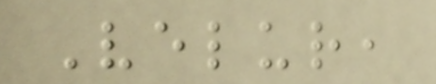Velur,
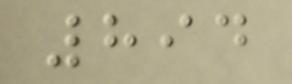894
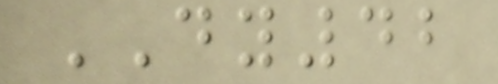DY42
